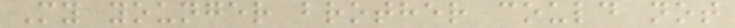My younger brother could not
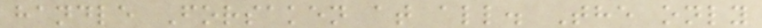handle Forsaken at all. The only
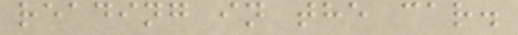reading in the car.
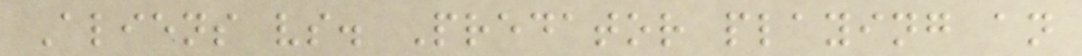Aliens vs. Predator playing an
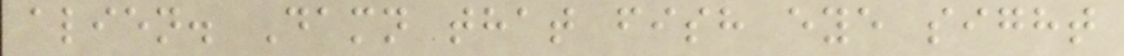alien. Damn that fish eye sight
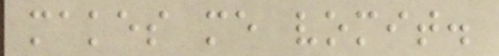makes me vomit.
